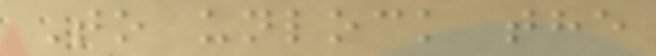To unlock the
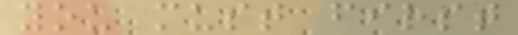you must first
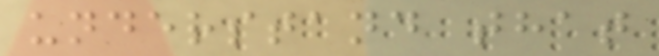understand that
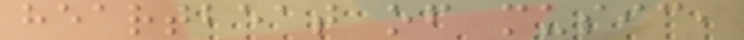heartbeat of music,
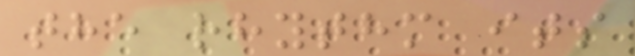the rhythm its
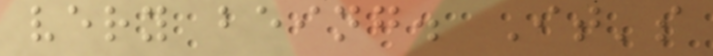very being. It's
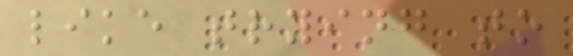like trying to
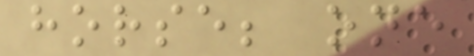horse; one
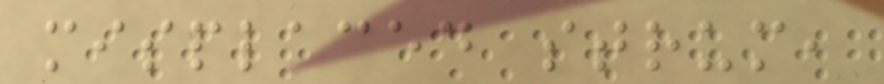misplaced strum,
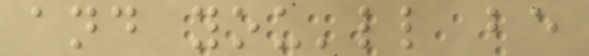and you'll be
